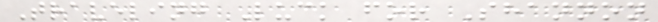Traveling Luck for Shannon
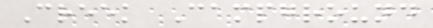Creek Campground
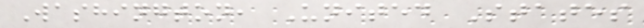Washington, United States
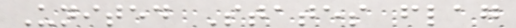United States flag
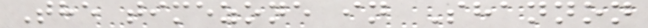The timezone in Shannon
